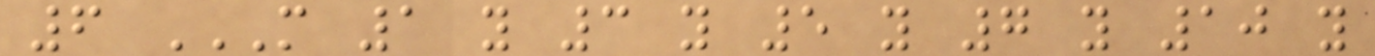6 M 1 Y 3 Y 5 Y 7 Y 10 Y
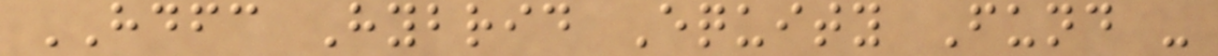HDFC Hybrid Equity Fund -
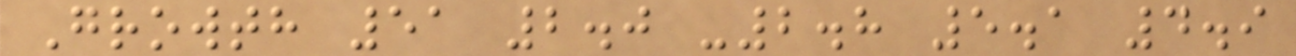Growth 51 2.0 -2.8 5.1 4.9
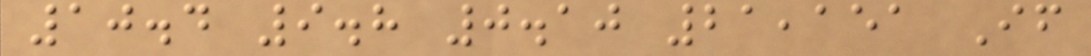10.4 9.8 0.10 21,151 If
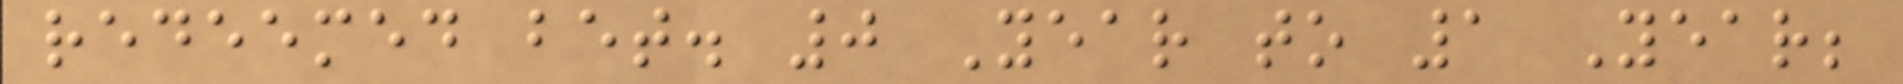redeemed bet. 0 Year to 1 Year;
